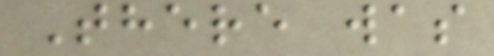There was
